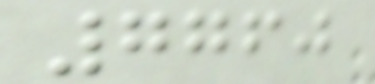7760
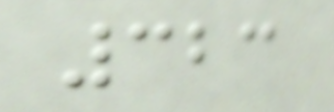323
